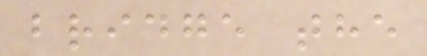bridge the
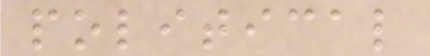political
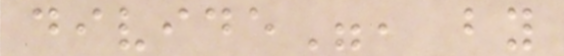divide", by
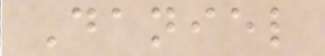Daniel
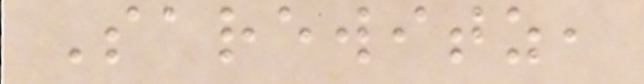Sarewitz,
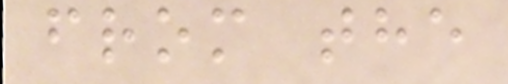from the
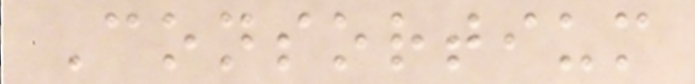Consortium
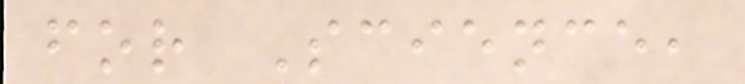for Science,
